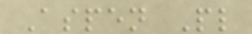Aspen Pl
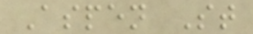Aspen St
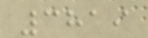3819
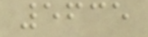5635
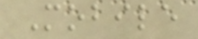Mobile
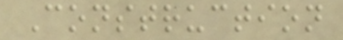Construction
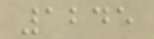1245
